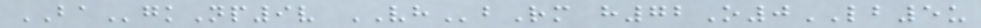BAgkNp9v VHbRm h72O0LB5u
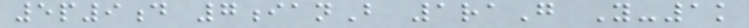5p9d 7ianB 1raG Y-1k
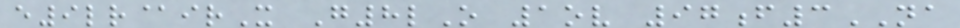e9lr@irX G8lO 1ov 97f3NA
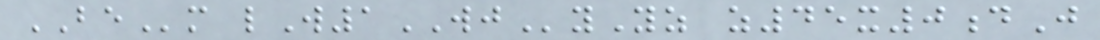BEm lW1WJyYz z45x0dJ
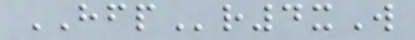HFPr4xW
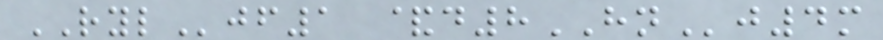RYLjf1 &d8HNj4m
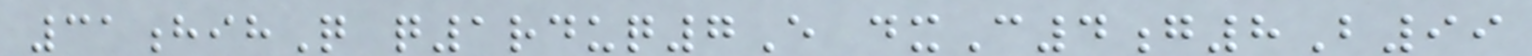31hihQ q1rduq7E dxC4g8B99
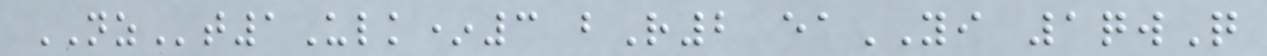NZt1Ulk*3 bR2 eaYI 1qwQ
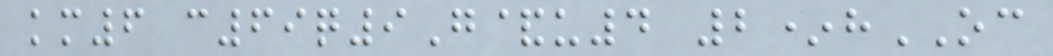km6 c69q9G&u4 2*hOC
